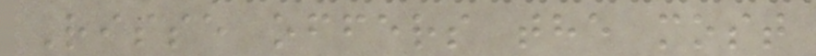Risse offers the most
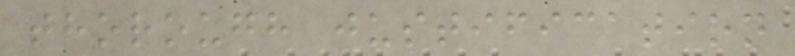thorough justification
